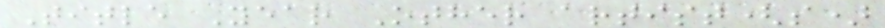Title Year Other artist(s)
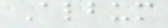Album
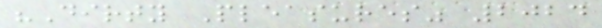"Dirty Pleasures" 2024
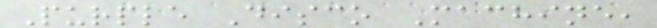Purple Disco Machine,
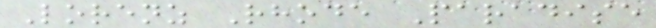Lorenz Rhode Paradise
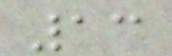13
